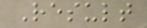Result
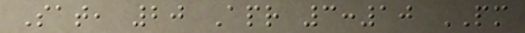Sat, 20 Apr 3:10 PM
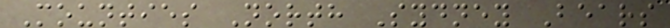Mounties North Sydney Bears
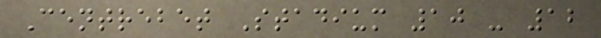Centrebet Stadium 10 - 12
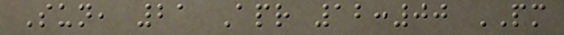Sun, 21 Apr 12:00 PM
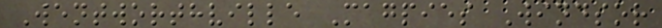Wentworthville Magpies Windsor
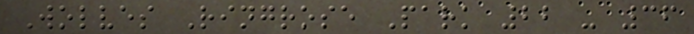Wolves Ringrose Park 22 - 36
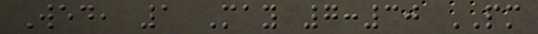Wed, 1 May 7:30 PM
